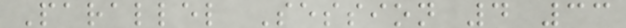Parallel Session 4 33
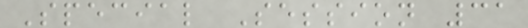Special Session 31
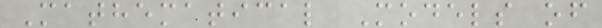Mathematical Models of
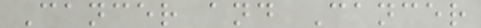Cancer and Cancer
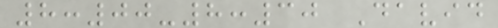8:00-8:30 David
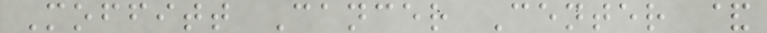Moffitt Cancer Center &
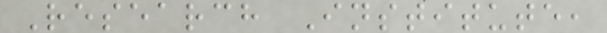Research Institute,
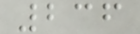236
